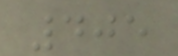405
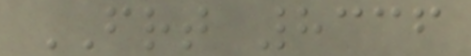FRT 8336
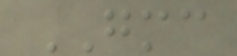GMC
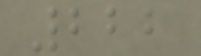222
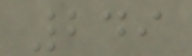249
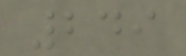249
